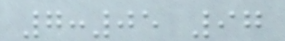7:05 97
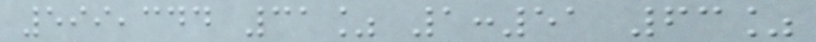599,344 31% 1:51 63%
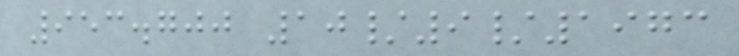953.700 10/9/1973
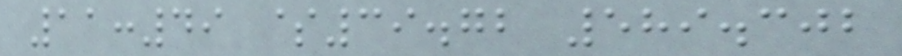11:49 $39.72 589.302
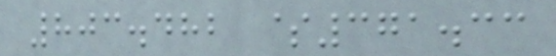803.482 $371.33
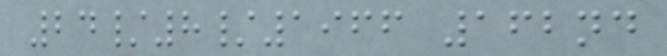24/8/1966 162nd
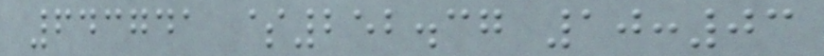643741 $252.37 10:03
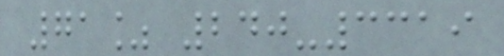71% 240-3319
